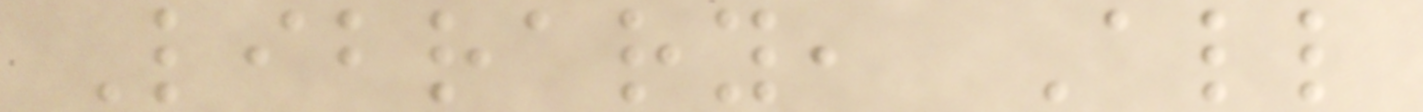Library, All
